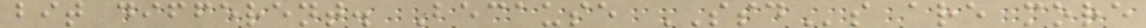bit different. Because SSDs are more
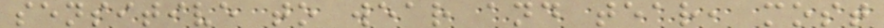sensitive to wear and tear, most
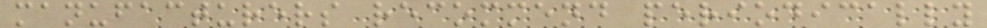manufacturers recommend periodically
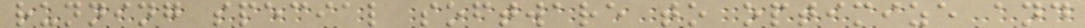running special software to optimize and
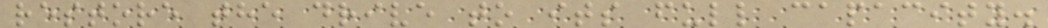restore the drive to its full capacity.
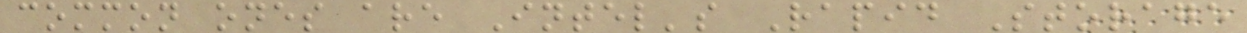common ones are Intel's Rapid Storage
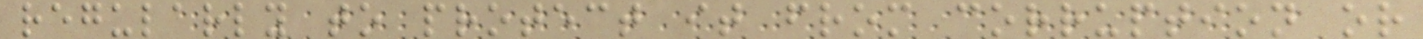regularly to protect it from corruption or
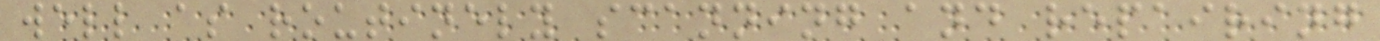well as routinely scanning and repairing
